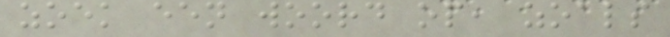zoek een woord op, zoals
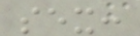sex:
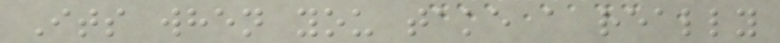Its when you take a really
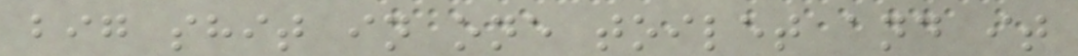big shit in one toilet and it
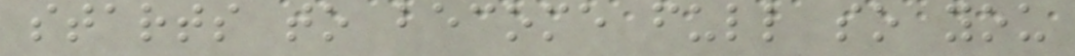starts to become full so you
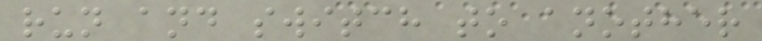run and switch to another
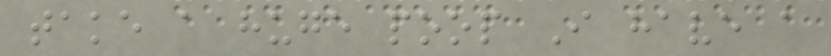take a huge poop I have a
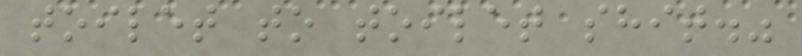toilet to toilet shit."
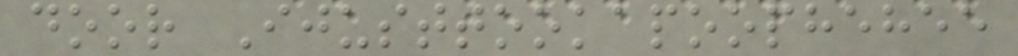door Ijusttookapoophehee
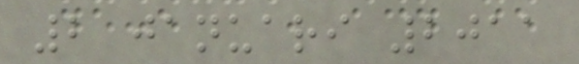2 januari 2011
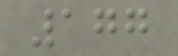177
